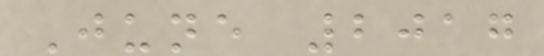June 2017
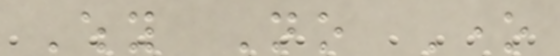Why No One
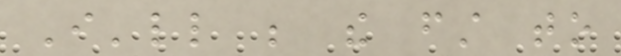I'll be the first to
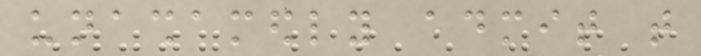unashamedly admit that
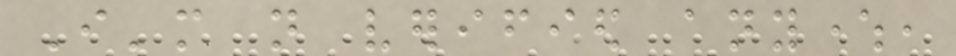I'm not verified anywhere,
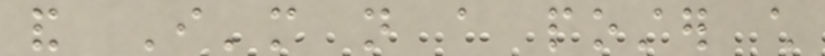and I'm not a poster child
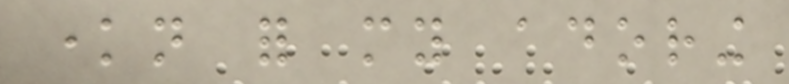known for my adoring
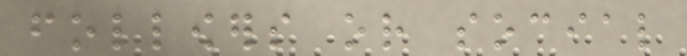followers or social
